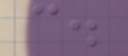c.
